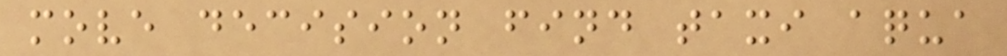move decision find taxi aqua
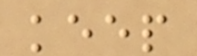keep
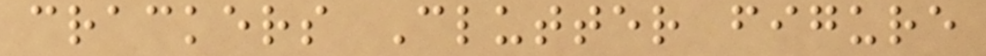crackers Clutter figure
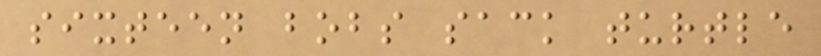sixteen bobs sack turtle
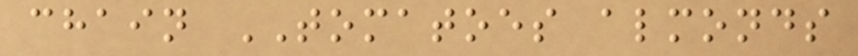chain TOMATOES almonds
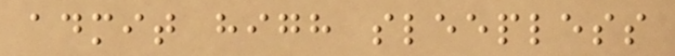admit high sleepless
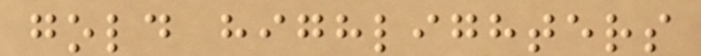gold highlighters
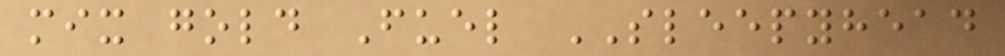mix gold Fuel SLEEPYHEAD
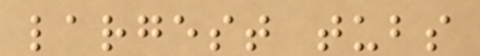largest tubs
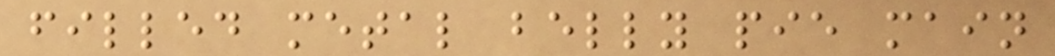filled metal belly pie main
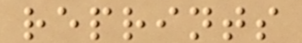reprints
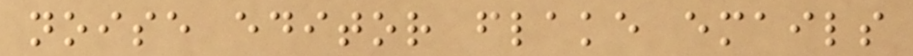noise editor flake emails
